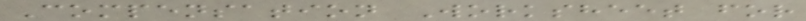Compensation Worksheet for
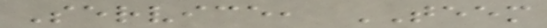Service, TEEM
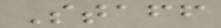Staff
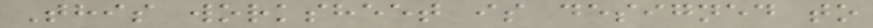This worksheet is designed to
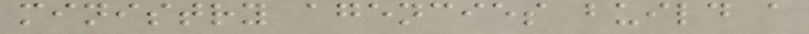ministry agencies build a
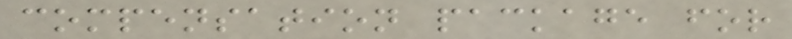compensation package for
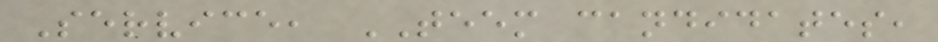Service, TEEM candidates,
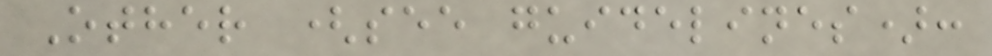Other (see guidelines):
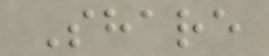Share
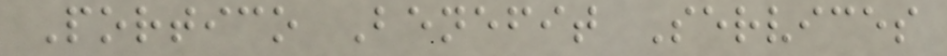Portico Benefit Services
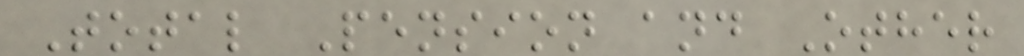Total Pension and Other
